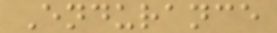Endurance
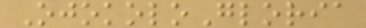OjokoloGloria
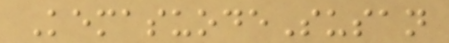KemasuodeSusan
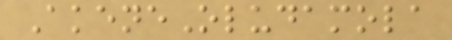AkeneOludamola
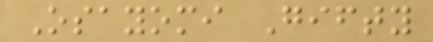Osayomi Gifty
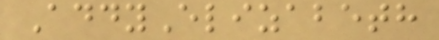AddyElizabeth
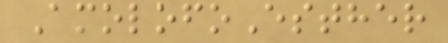AmolofoEsther
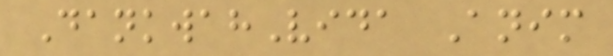DankwahVida Anim
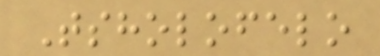Tsholofelo
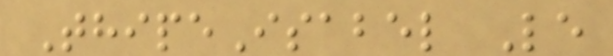ThipeIsabel Le
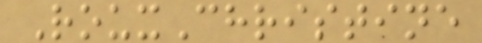RouxChristine
